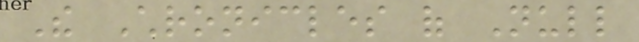The Chronicles of Null
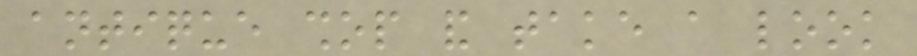antique shop and take a look
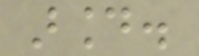around.
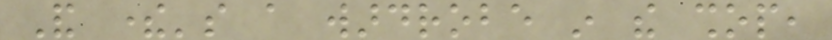And there's a wardrobe in the shop,
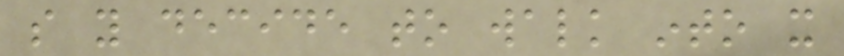so you decide to walk into it
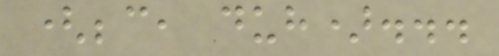(because, duh)...
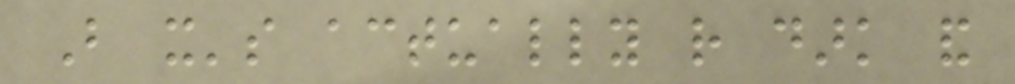But it's actually rather dark and
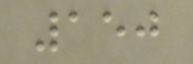150
